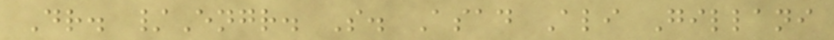Dr. /Engr. S. Asad Ali Gillani
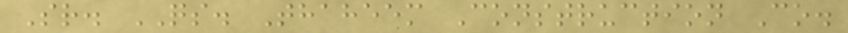Sr. QS. Thaheem Construction Co.
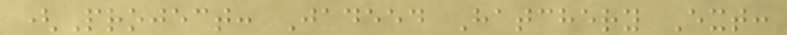(Project: Jadeed Hatchery Ext:
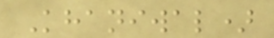Khaniwal)
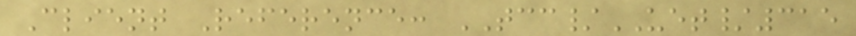Client Reference: TCC/UET/315
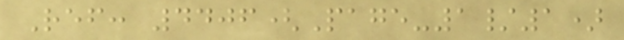Ref: 4406(Page-1/1)
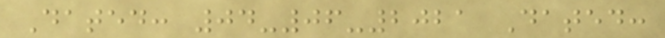Dated: 04-06-2021 Dated:
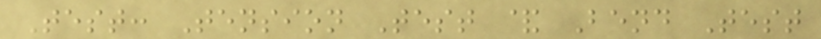Test: Tension Test & Bend Test
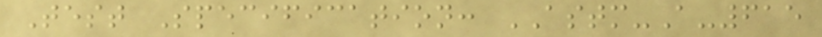Test Specification: ASTM-A-615
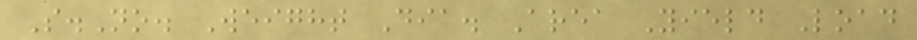S.No. Weight Dia. Area Yield Load
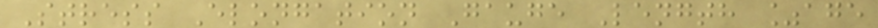Stress Elongation Gauge Length %age
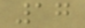17
